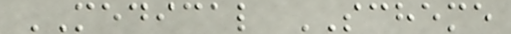MEDICAL SCHEME
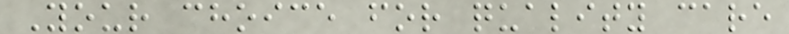Your choice for quality care
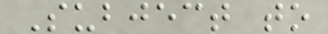Subject to
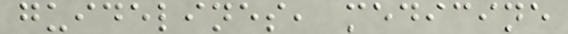guidelines, medicine
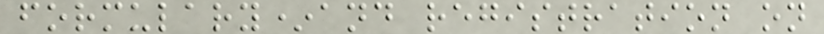formulary*and registration on
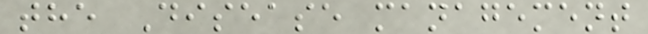the Disease management
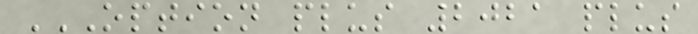OPTION PLUS 2021 PLUS
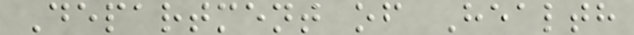Department of Health
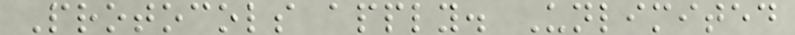Protocols apply. Unlimited
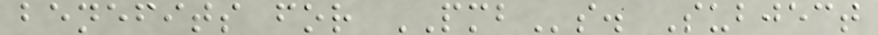benefits for PMBs. Subject
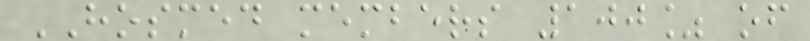HOSMED members 100% of
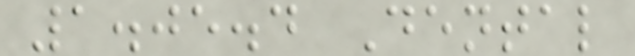1.05.4 Dental
